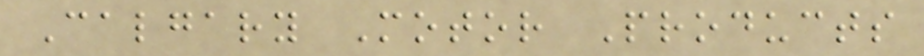Calgary Motor Products
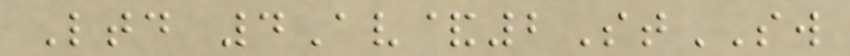Ltd 4Av&2StSW
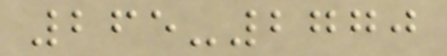265-2770
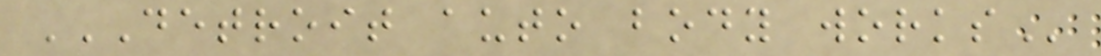DETROIT AUTO BODY WORKS
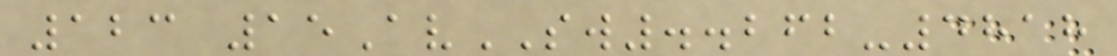123 15AvSW..262-4818
